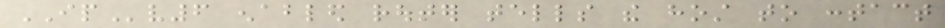IPv6 enabled router tells the host to contact
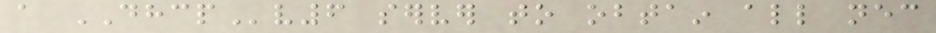a DHCPv6 server to obtain all necessary
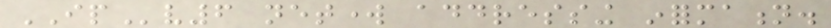IPv6 network addressing information.
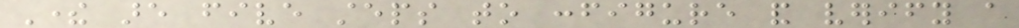There are five steps to configure and verify a
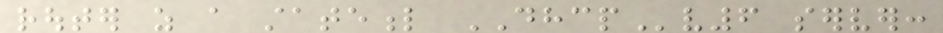router as a stateful DHCPv6 server:
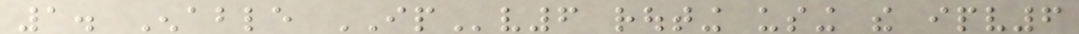1. Enable IPv6 routing using the ipv6
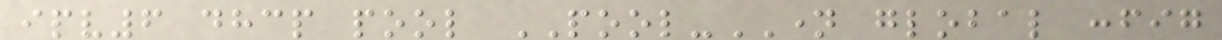ipv6 dhcp pool POOL-NAME global config
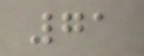71
